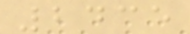2435
